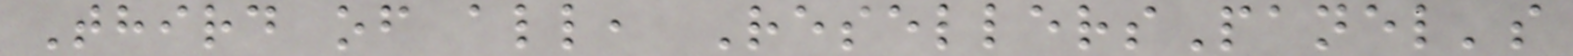Third of all, ResellersPanel's
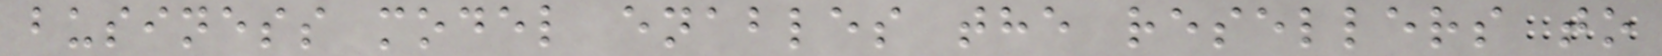business model enables the resellers to
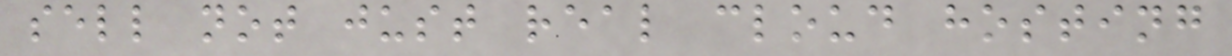sell not just real cloud hosting
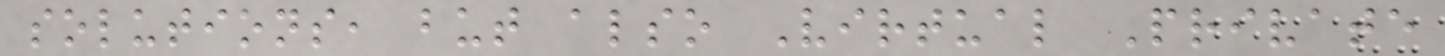solutions, but also Virtual Private
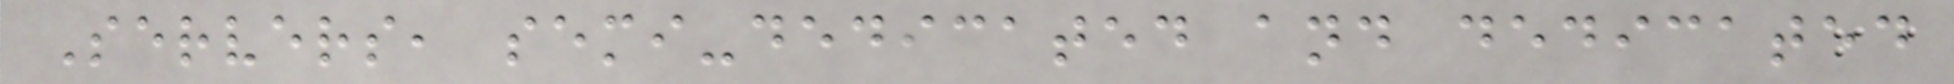Servers, semi-dedicated and dedicated
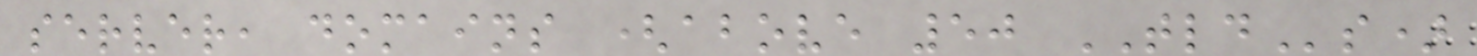server, domains (above 50 TLDs)
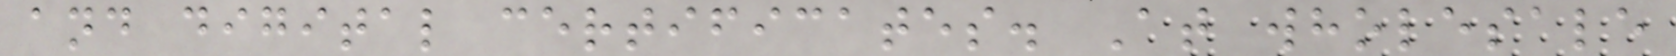and digital certificates. At wholesale
